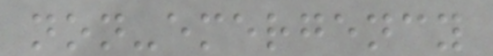non-emergency
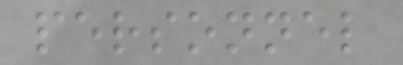personnel
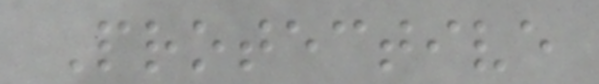Protective
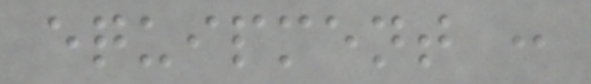equipment :
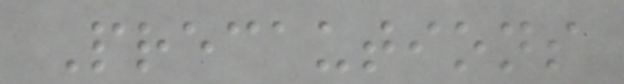Precautions
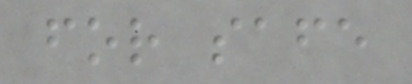for safe
